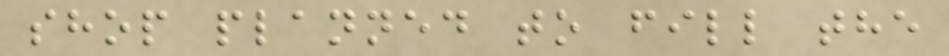shop planned to fill the
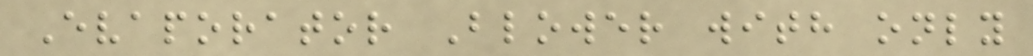Evaporator Blower with only
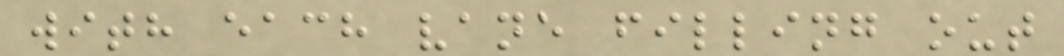with each vane filling out
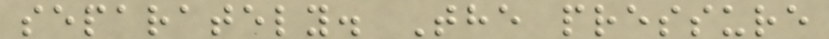separately. The pressure
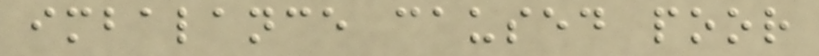imbalance caused poor
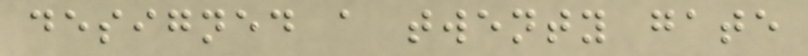designed a twenty gate
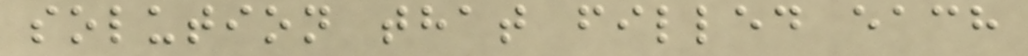solution that filled each
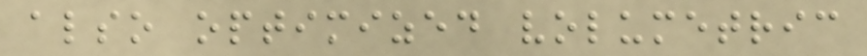also optimized volumetric
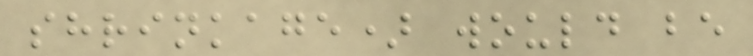shrinkage) would be
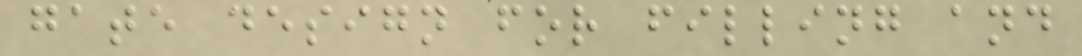gate design for filling and
